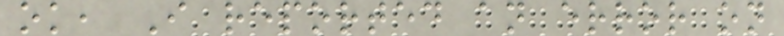ok, I reported an error on
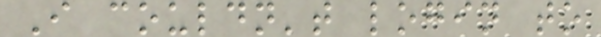I couldn't login to
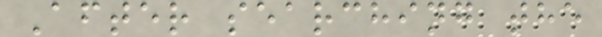After searching the
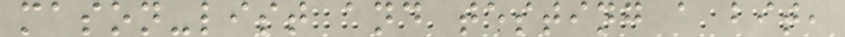mason-list and testing a bit,
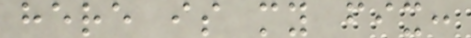here is my fix:
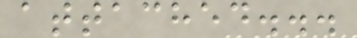attached...
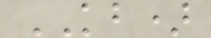KB)
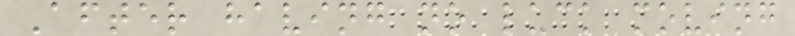After having no luck moving
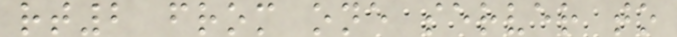rt2 from one server to
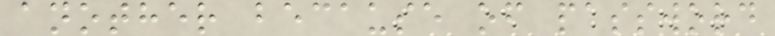another because of password
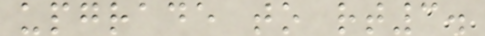upgrade to rt3.
